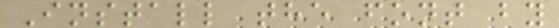Install the font by
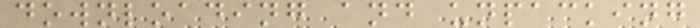downloading and unpacking
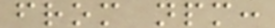from npm:
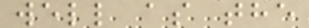well as the
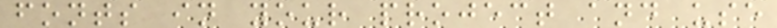fonts in your project and use
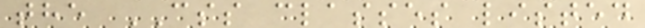the CSS classes listed
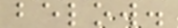below.
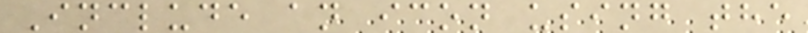Include an icon using the
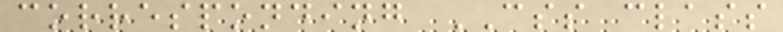corresponding CSS class
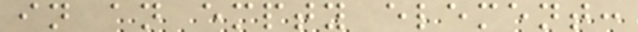in an empty element:
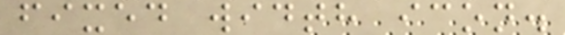fixed width icon.
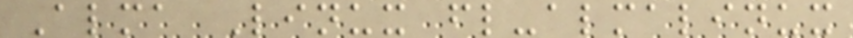Alma Linux fl-almalinux
